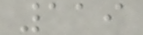119
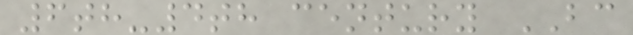6th-4th century BC
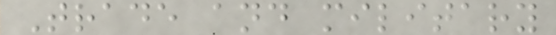Trade and military
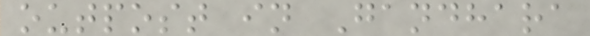outpost in Gandhara
